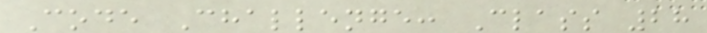Code Challenge: Class 28
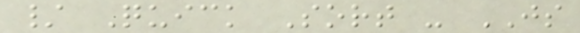/ Quick Sort - JS
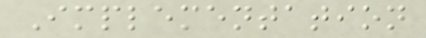Implementation
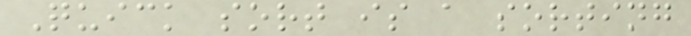Quick sort is a sorting
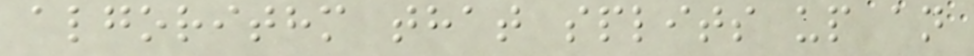algorithm that splits up an
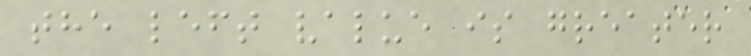the left value is greater
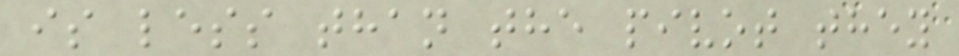is less than the pivot they
